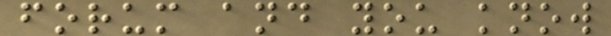forum and you know
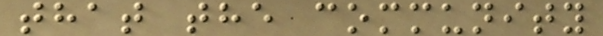that the community
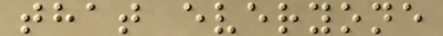that everyone
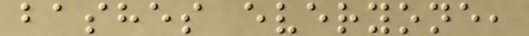bashes everyone,
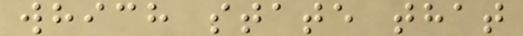which state that
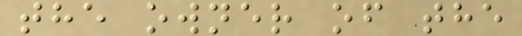the owner of the
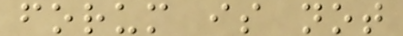forum is not
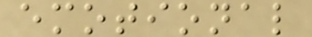emotional
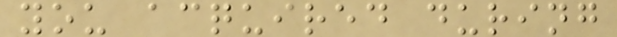you acquired during
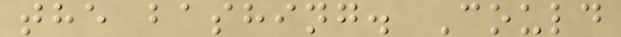the bashing. Could
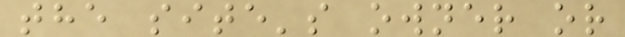the site's owner or
